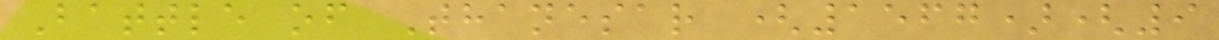Battle of Thanesar (1567)(9
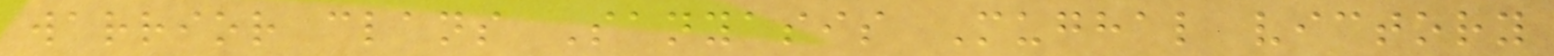warrior clans Sanyasis Mughal victory
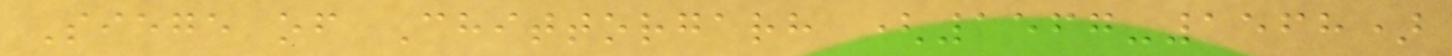Siege of Chittorgarh (1567-1568)
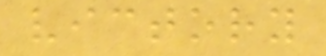victory
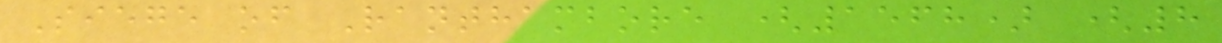Siege of Ranthambore (1568) (8
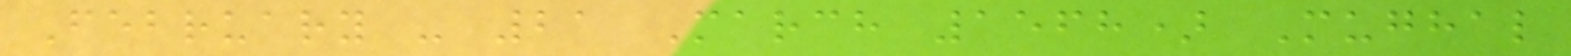February - 21 March 1568) Mughal
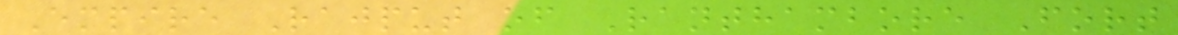Empire Rajput of Ranthambore Fort
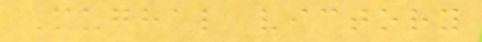Mughal victory
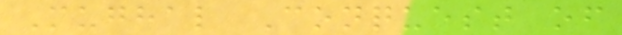Mughal Conquest of
